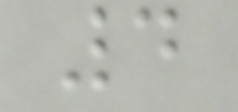4
